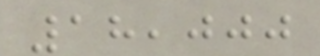18,000
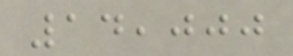14,000
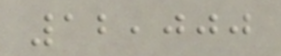12,000
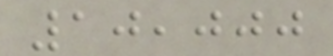10,000
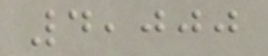4,000
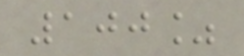100%
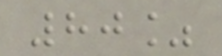80%
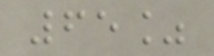65%
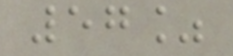57%
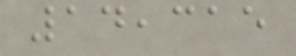14,315
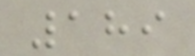189
